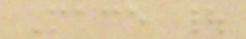Mace |
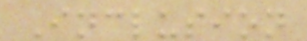Inclusion
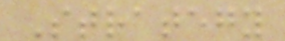Strategy
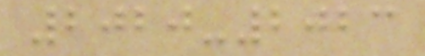2020-2023
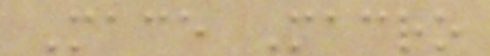Mace Macro
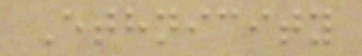Ethnicity
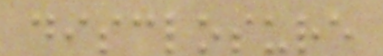disclosure
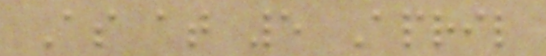As at 5 April
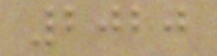2020
